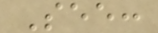See:
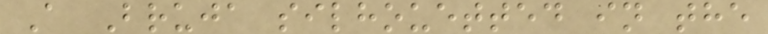A Bruja silhouetted in the
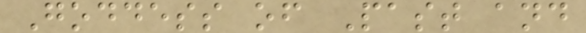Goddess of Past and
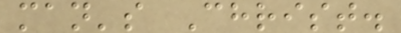man's Christ.
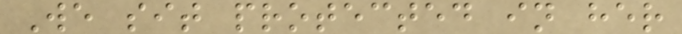We sit protected in her
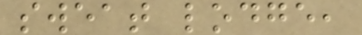sweat lodge,
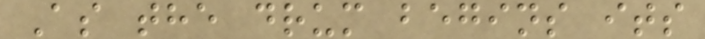As the drum begins its
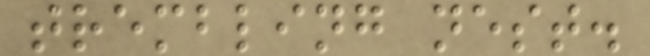trembling nest.
